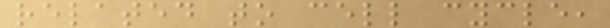related to cell cycle,
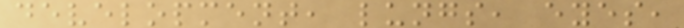development, lungs, eyes,
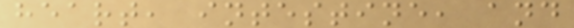heart, intestine, and
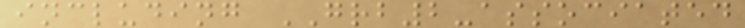including GRB2-associated
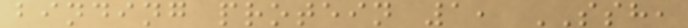binding protein 1, SSH,
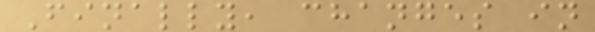Finally, changes in
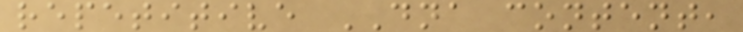repetitive DNA content,
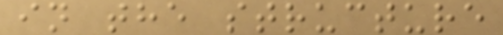in the structure
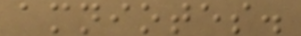amniotes.
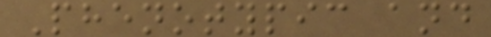Phenotypic and
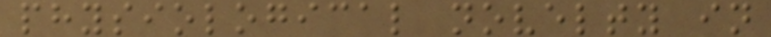physiological novelty in
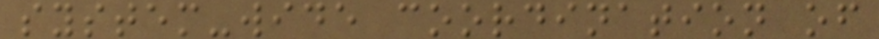system-wide coordination of
